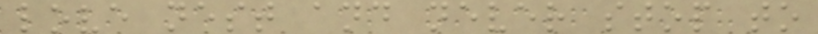love nest and never stop to
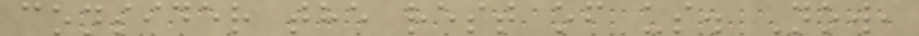consider the rest of us. Now,
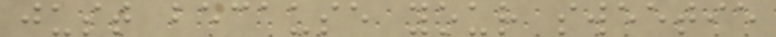just because your sweetie
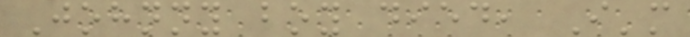Johnny boy died, I'm
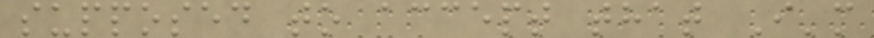supposed to accept that I'm
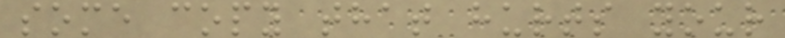some copy that hurts your
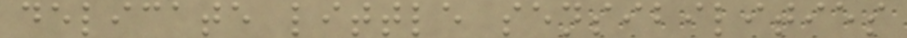delicate little sensibilities
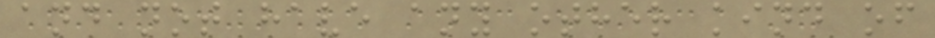and not have any other kind of
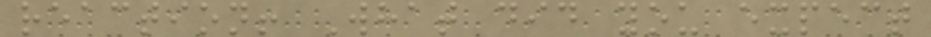reaction! What did you expect
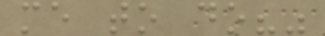me to do?"
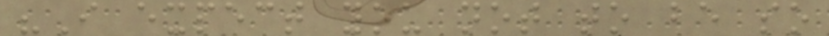"I expect you not to be so
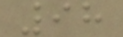98
